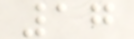17
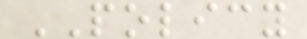POLICY
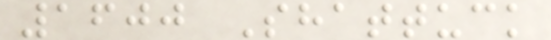1600 Shattuck
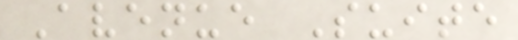Avenue Suite
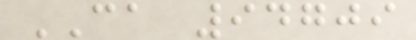CA 94709
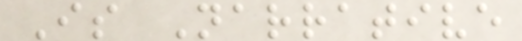Is Narrative
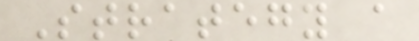Strategy a
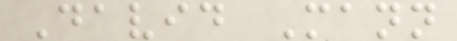David Mann
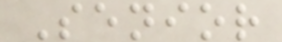Senior
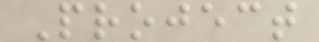Project
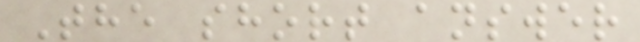The short answer
